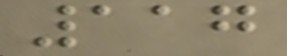117
